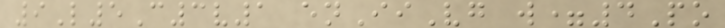9L5C3v1 enIiVg w=4Po
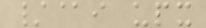/@i upx
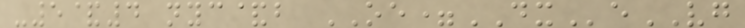-5&4 nyc&b OE=DXeVG
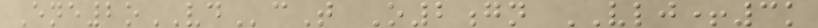Ene2oVDcT O2gn VLJ+3k
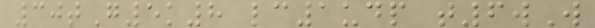30tG5k8 lc1udp t6wW
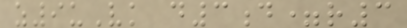z9uVk d3d=r3
